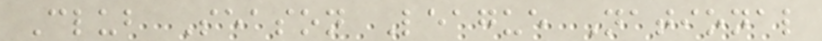Club Season League National
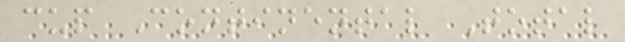cup Continental Total
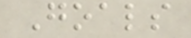Goals
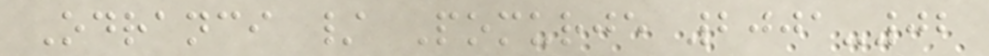Odranci / Pomurje 2001-02
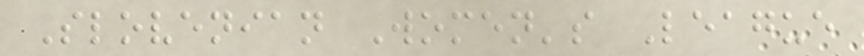Slovenian Women's League
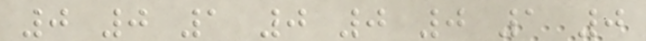0 0 1 0 0 0 1 0
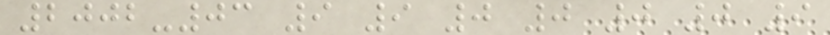2002-03 9 9 0 0 0 0 9
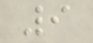9
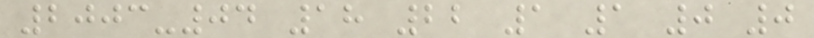2003-04 18 22 1 1 0 0
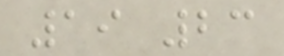19 23
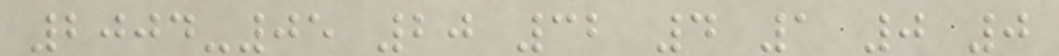2004-05 20 32 4 1 0 0
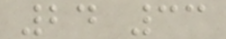24 33
